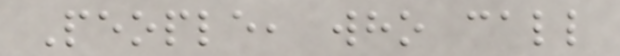People, who call
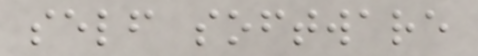self software
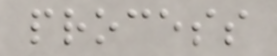process
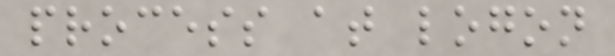process at logon
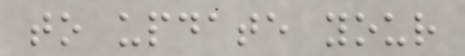to update your
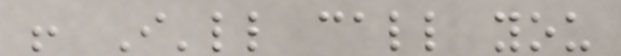! I'll call you
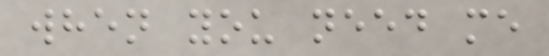when you need me
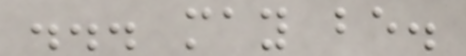... may be.
